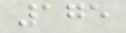175
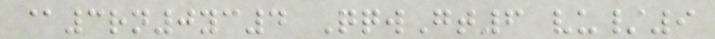@3rn0yc4 QqwGt6 vu/9
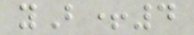yB+4
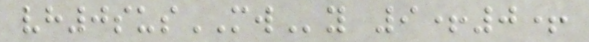vh0susMWy 9+0+
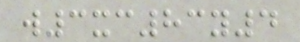w3xc83y4
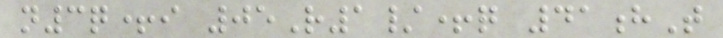n3q+i 05R1/+q 41hT
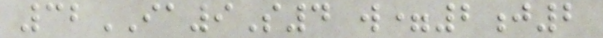32IA9S4 w=2j2
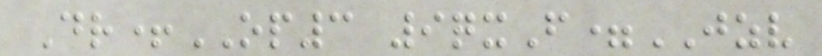Dr+OP3 9qxF=JZV
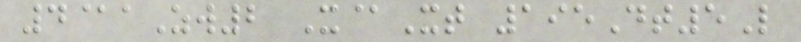4@aZw2 X@Xt 195Dt5L
